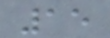15
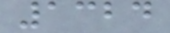1324
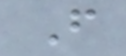F
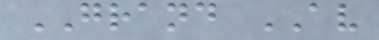GRAND AV
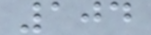104
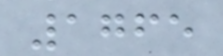1765
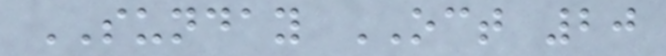SUNDAY OCT 20
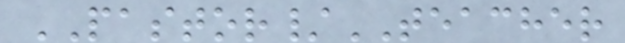PASTOR/TEACHER
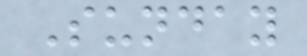Sunday
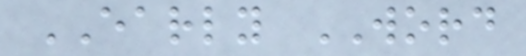EARLY WORD
